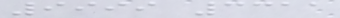9999 3311
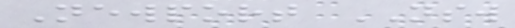Newport NSW
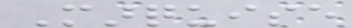Marquise
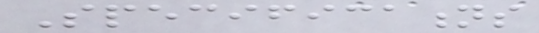Specifications
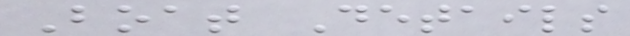Boat Details
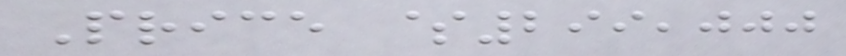Price $299,000
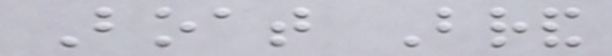Boat Brand
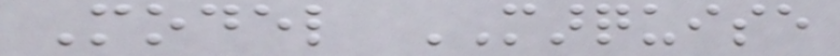Model MARQUISE
